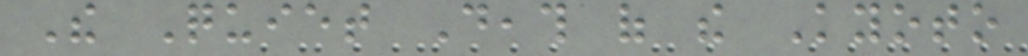The Quiet Death of the Kyoto
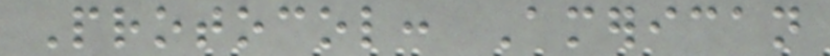Protocol: American
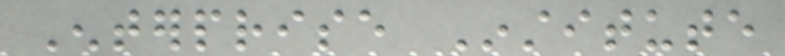Enterprise Institute
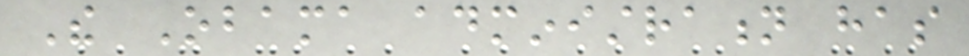The Obama administration has
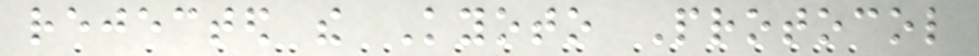rejected the Kyoto Protocol
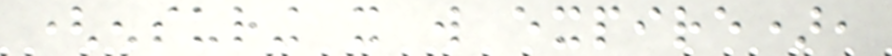(ensuring it will expire),
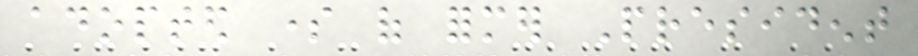adopted some of former President
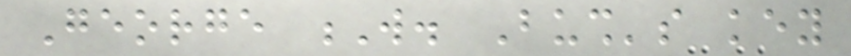George W. Bush's key
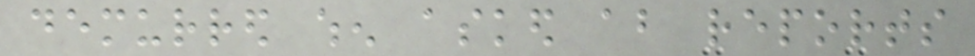demurred when asked about reports
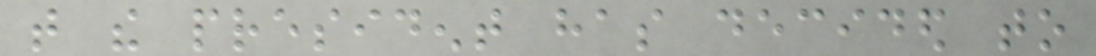that the president has decided to
